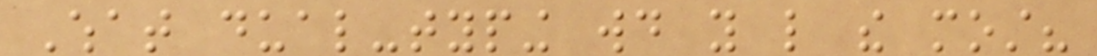What dual-typing would you like the most?
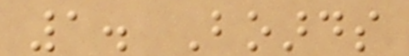1. Boards
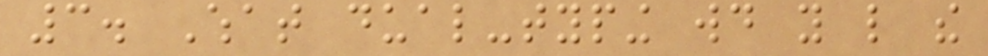3. What dual-typing would you like the
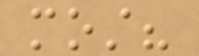most?
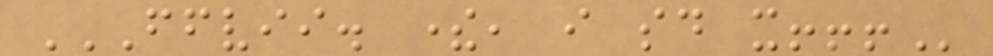FFVII. THERE, I SAID IT!!!
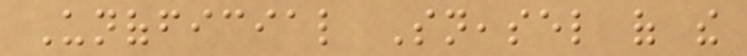Unofficial Sneasel of the
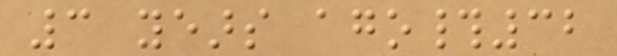3 years ago#32
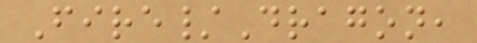Fire/Dragon,
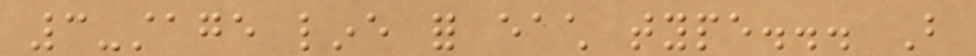3-stage line for each type... But
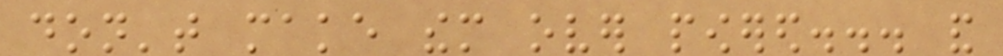don't make them over powered... and
